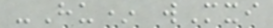-Hu* wMxi
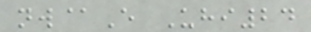nw@E Uhi24
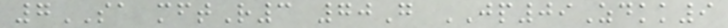7SA mftR3 70G JP09Zdkk9
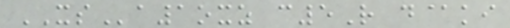XSa1oxz c5R d@ki
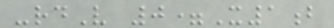-rdV 0=X1b
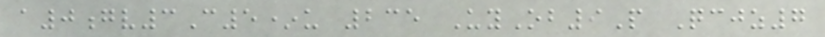a0gv3C5*u 235 UyOb9P Qcjz7
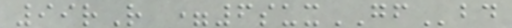99rR =6suxGFbd
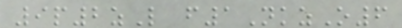9p2zL f1NkzO6
